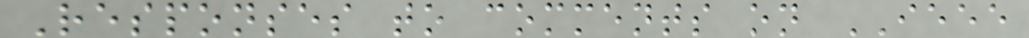Responses to comments on IEEE
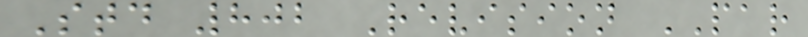Std 802 Revision PAR
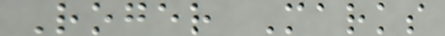Roger Marks
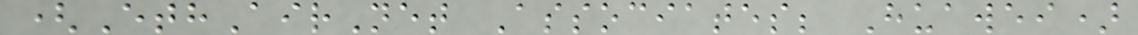(EthAirNet Associates; Huawei)
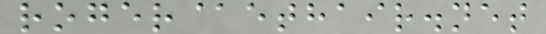roger@ethair.net
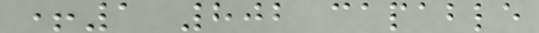+1 802 capable
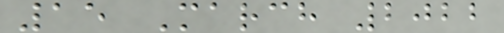15 March 2022
